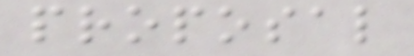proposal
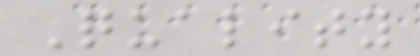Quality
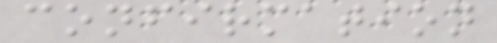confirmation
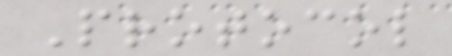Protocol
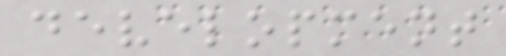development
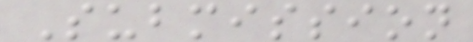Submission
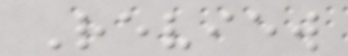Review
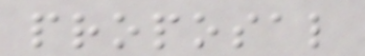proposal
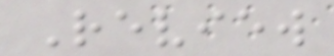Review
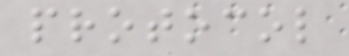protocol
